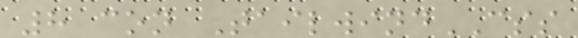8 con TailwindCSS
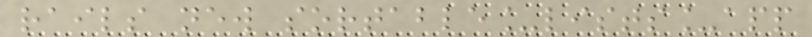rails new sortable_lists_app
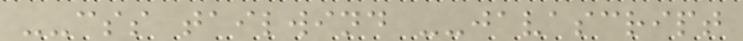--css tailwind --javascript
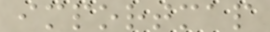importmap
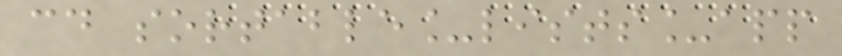cd sortable_lists_app
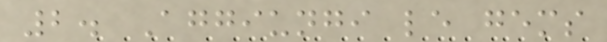2. Aggiungi le gems
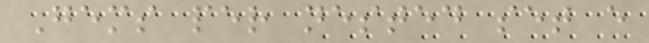Gems per nested set e
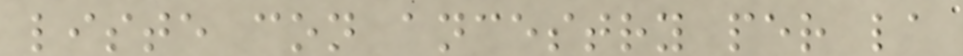liste con ancestry per la
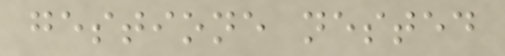gestione nested
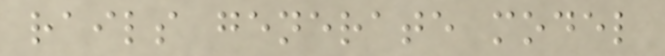rails generate model
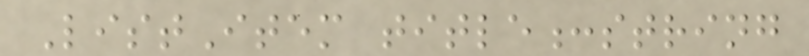ListItem title:string
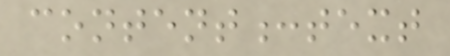content:text
